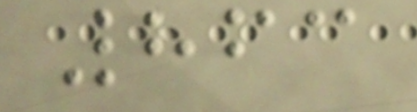863
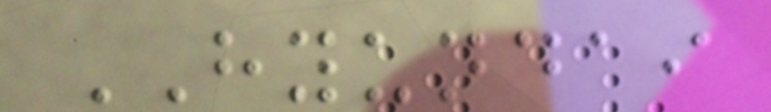HYUNDAI
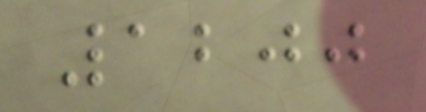1200
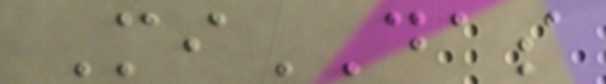MiDAS
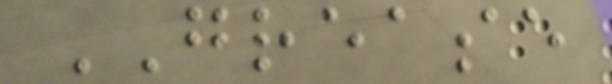GREASE
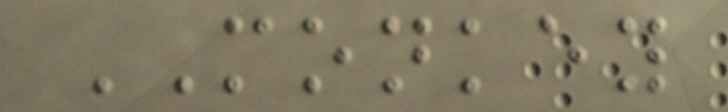MONKEY
